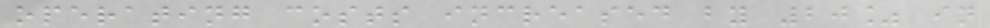operating costs increased by 20% in
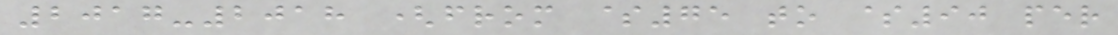2017-2018 (from $75 to $90 per
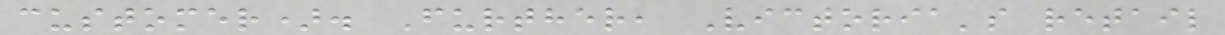customer). Further, Victoria's retail
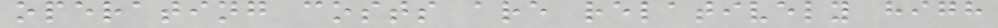operating costs are relatively high
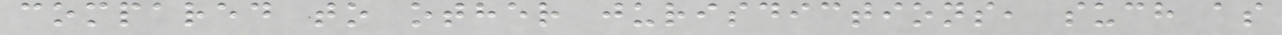compared to other jurisdictions, such as
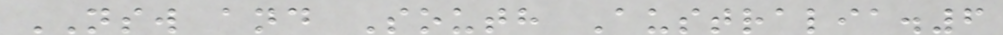NSW and South Australia.6
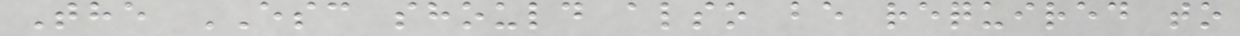The ESC should also be required to
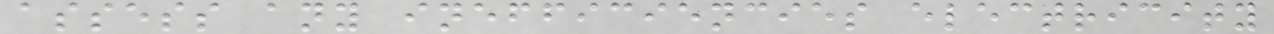assess any inefficiencies electricity
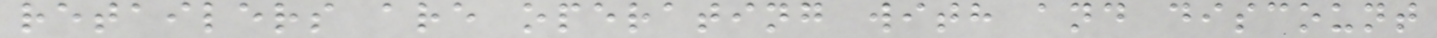retailers are operating with and discount
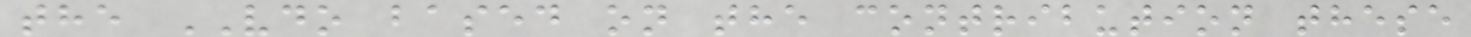the VDO based on the contribution these
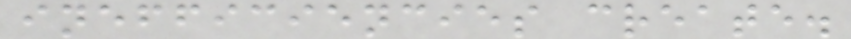inefficiencies create.
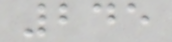245
